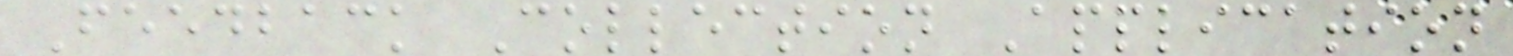Feedback Collection Application
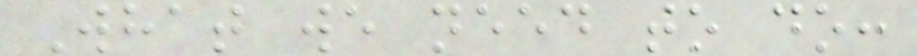What we need to do:
